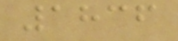1836
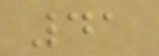41
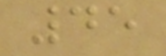45
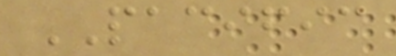PACIFIC
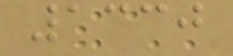1330
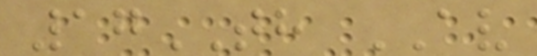17TH AV
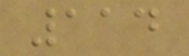114
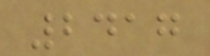2417
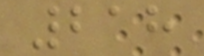218
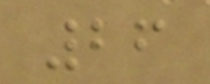26
